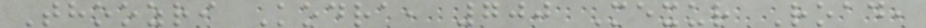Thoozri Kodra, 700 Mexur Road,
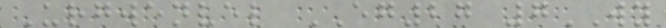Urgwenvel EG27 7WY
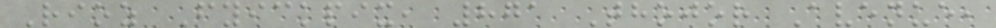Rioz Fyickpix, 871 Thojor Avenue,
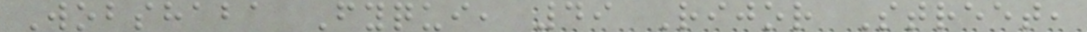Wobshaba Fyqui, 49 Rijor Street,
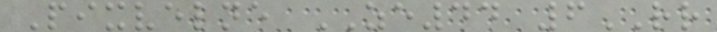Pixvelne ZE44 6RR
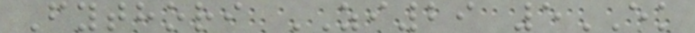Fythori ZI29 5EK
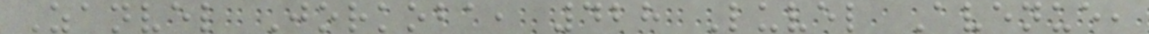Zanvel Jorkoba, 428 Luvel Avenue,
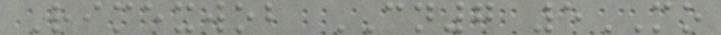Rimexwob CN7 5MO
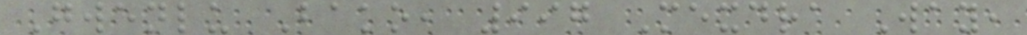Gwenlu Bako, 997 Mexdra Way,
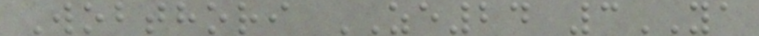Wobthori ZE24 3YA
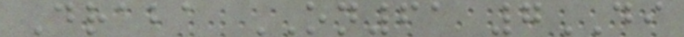Draba ON61 7DI
